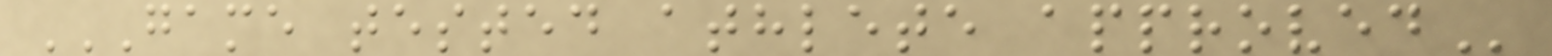GAME TESTED ATHLETE APPROVED
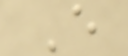E
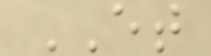ET
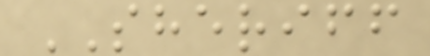SHERIFF
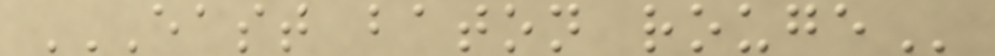EAST BATON ROUGE
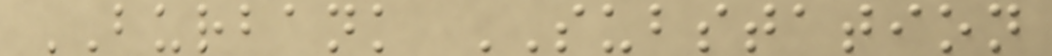BURBANK SUBSTATION
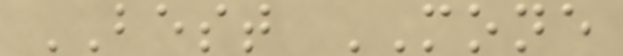BEST MONE
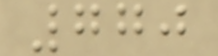770
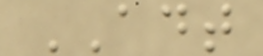ADT
